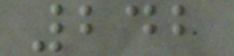242
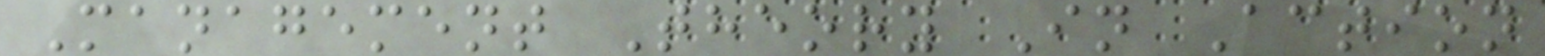Management Theory In Action
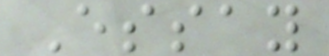Essay
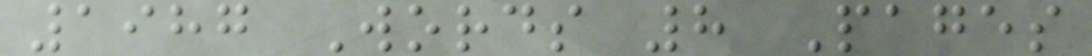1987 Words 8 Pages
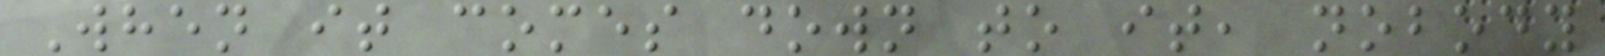When it comes down to it, nobody
